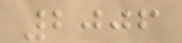2006
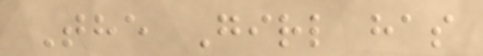The Girl has
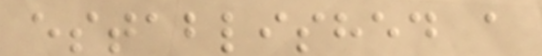established a
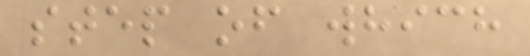step of which
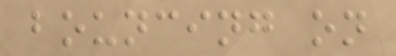bouncing on
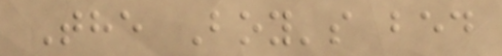The Boy's bed
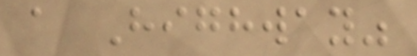a Highway"
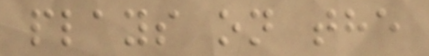plays on the
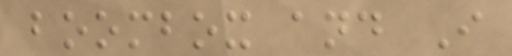boombox and I
